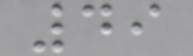49
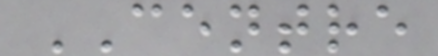CENTRE
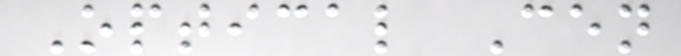Optical Cen
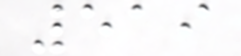519
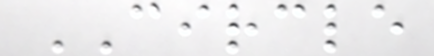CIRCLE
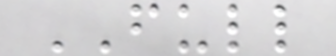FULL
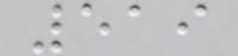519
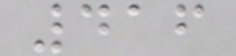416
